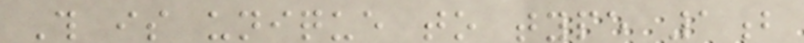This is unique to type 1b
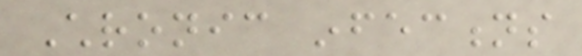Chronic infections
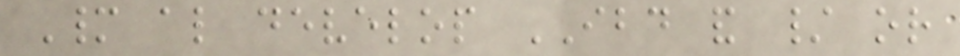Many also develop IBD and / or
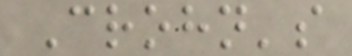Crohn's
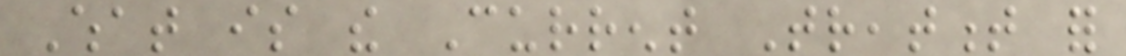What is the Current Treatment for
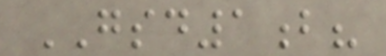GSD1b?
